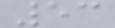53
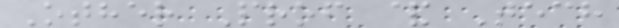Other Prof & Tech
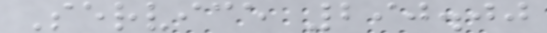Service 290.00
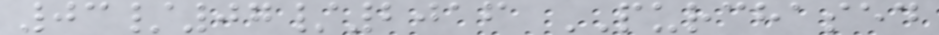03/07/2016 PURCHASED
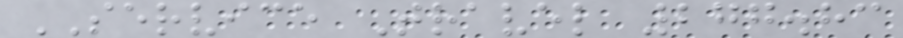SERVICE Travel 277.83
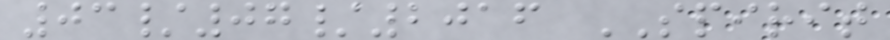03/07/2016 SPIRIT
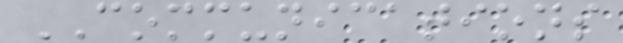COMMUNICATIONS
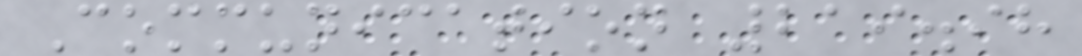Communication 219.98
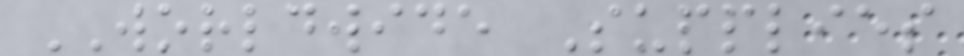WORLDWIDE Supplies
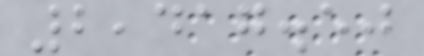2,417.50
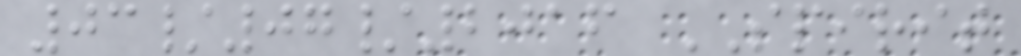03/07/2016 SPIRIT
